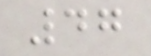47
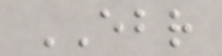EBR
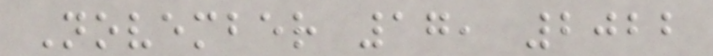November 17, 2022
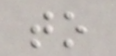to
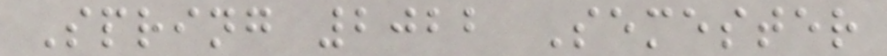Spring 2022 Semester
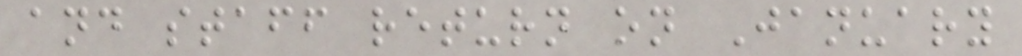and staff return on January
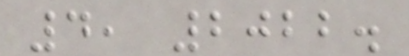4, 2022.
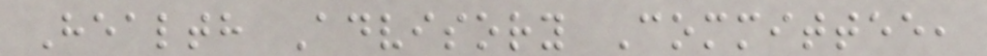Health Advisory Committee,
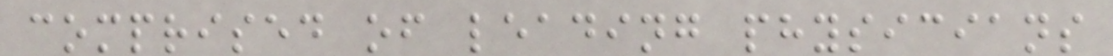comprised of leading physicians
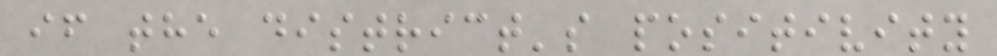if the district's positivity
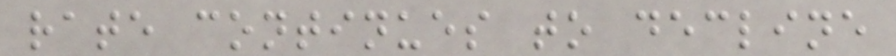rate continues to decline
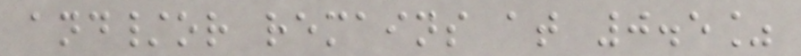and/or remains at 0.5%
